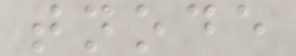tnode
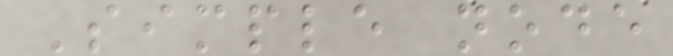Simple node
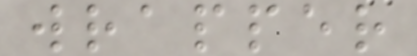wrapper
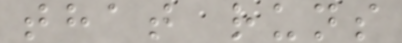that runs
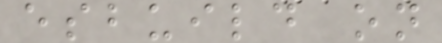esbuild on
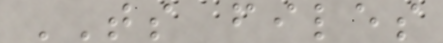TS files
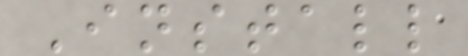Install
